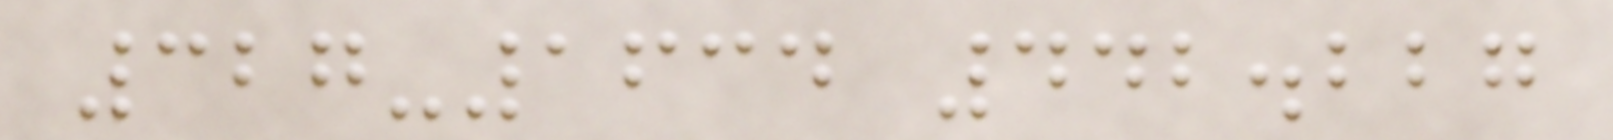327-1634 442.227
